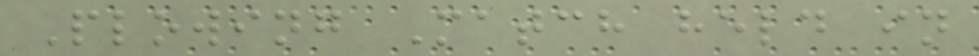Plowing Match held in
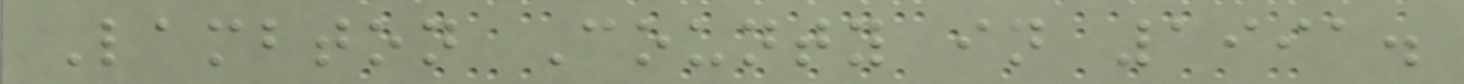Lambton County in 1991.
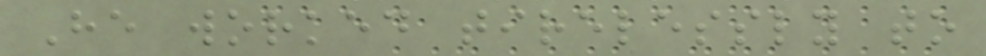He worked tirelessly to
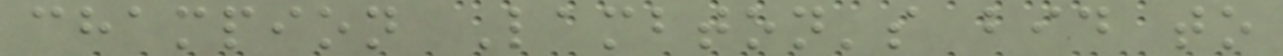champion Lambton's bid to
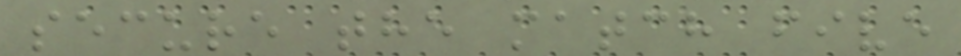secure the match five
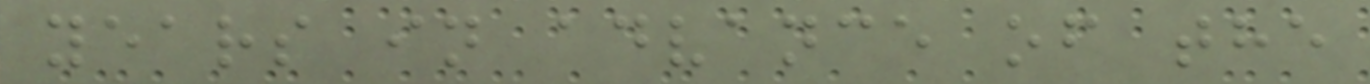years in advance of the
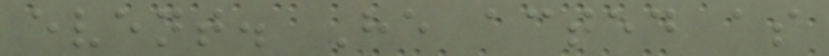event. He acted as
